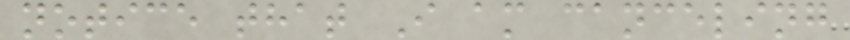notice that I am canceling
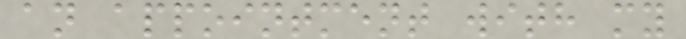an appointment with my
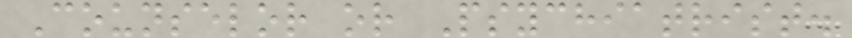Counselor or Psychiatrist.
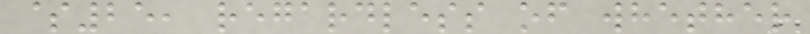$25, regardless of whether
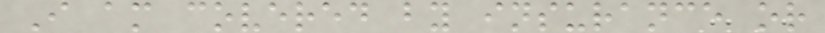I am covered by insurance or
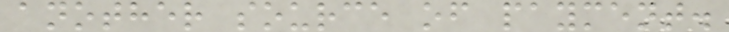another source of payment.
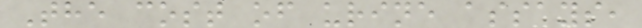The cost of urine assays,
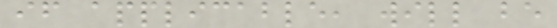if applicable, will be
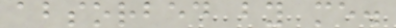absorbed by me.
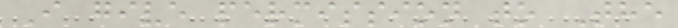I give permission to The
